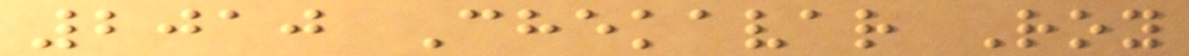2010 Chekavar Roy
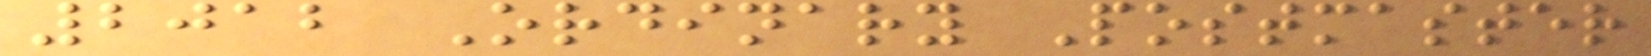2012 Ordinary Postmaster
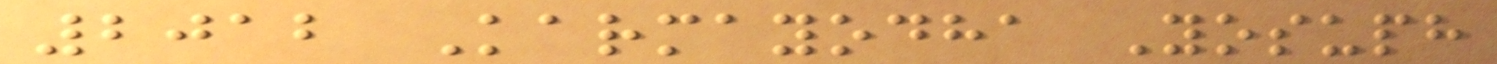2012 Karmayodha Yosuph
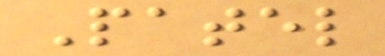Patel
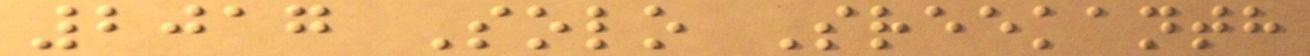2017 Solo Sreekanth
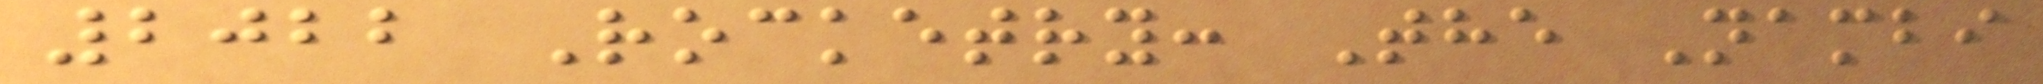2022 Rocketry: The Nambi
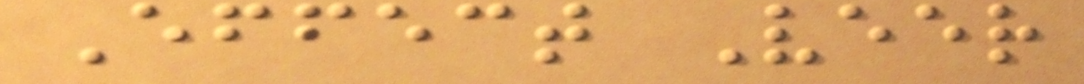Effect Veer
